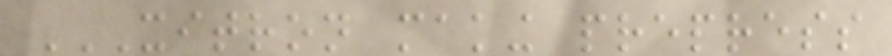XITRON MAKING PREPRESS
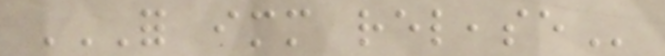FOR IMMEDIATE RELEASE
